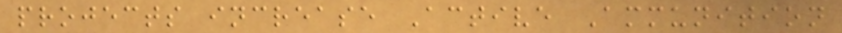projects increase Active Ammunition
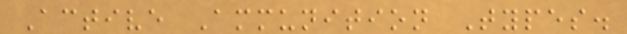Active Ammunition Types.
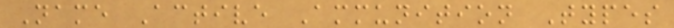Name Active Ammunition Types
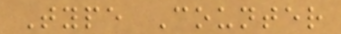Type Counter
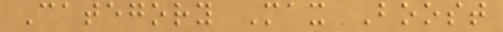Category Max Boost
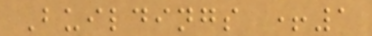Buildings +1
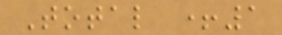Total +1
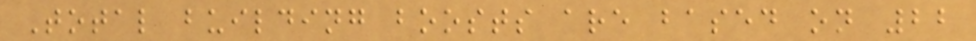Total building boosts are based on 22
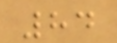84
